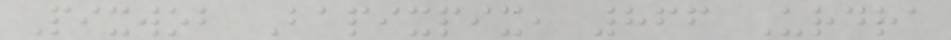Pixwob Bapixpix, 866 Urdra
